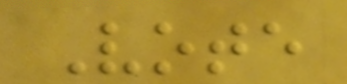Vote
